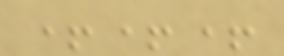+++
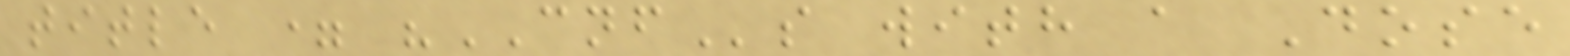title = "CNFs with a Dose
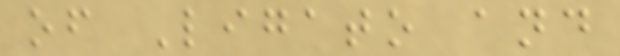of Ligato and
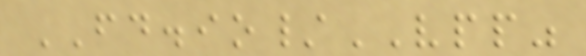FD.io/VPP"
